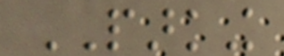PARKING
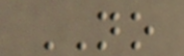NO
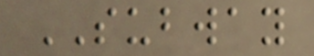SUBWAY
